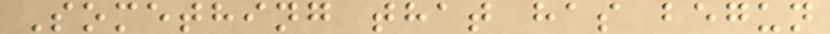Something that has begun
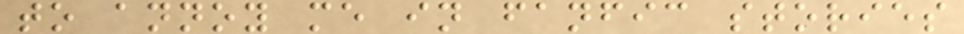to annoy me in fanfic stories
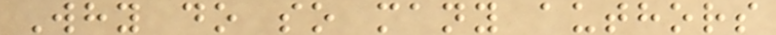Why do so many authors
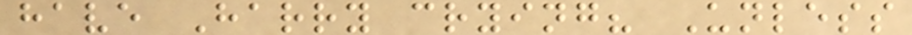have Harry crying? Unless
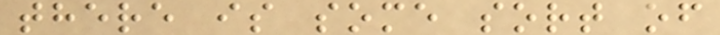there is some sort of
